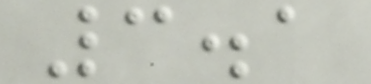3.1
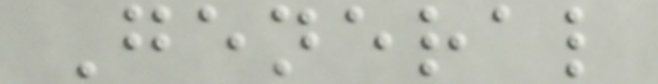General
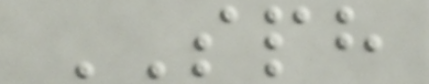SPH
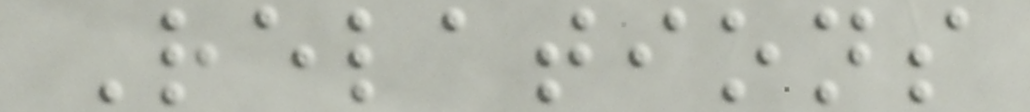Relations
